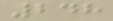248
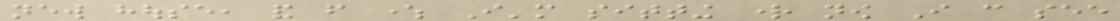new house, and from where I'm sitting right now I can see
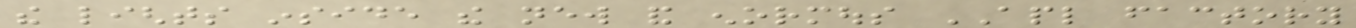the lights inside the new and enormous APL factory
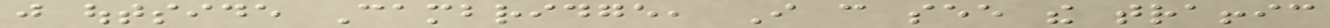just outside Cambridge, I can see the traffic
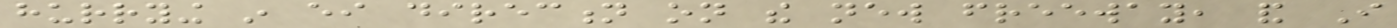hurrying in either direction on the new freeway, and I
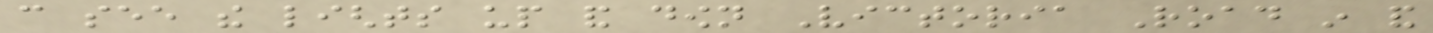can see the lights up and down Victoria Road in and
